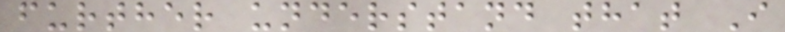further understand that I
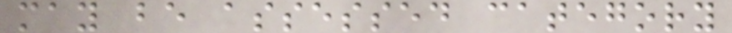may be assessed category
